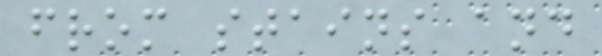from stains and
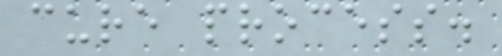cure process.
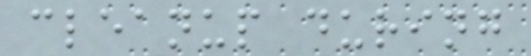cleanup during
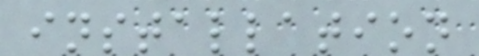installation
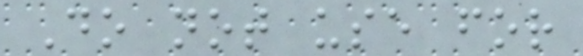Do not use for
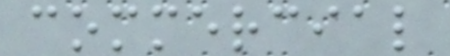commercial
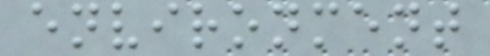environment
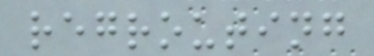regrouting
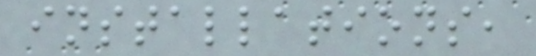installations,
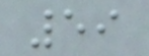59
